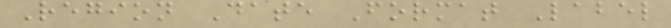Region Date Format Label
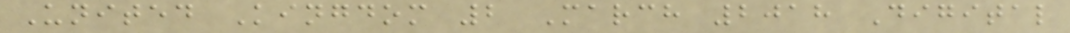United Kingdom 2 March 2018 Digital
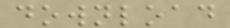download
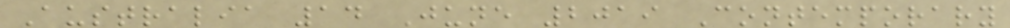Australia 14 June 2019 Contemporary
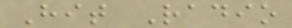Hit Radio
